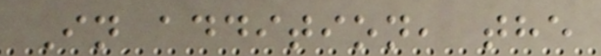In addition, the
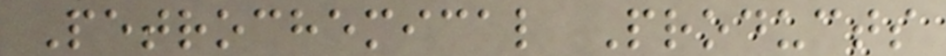Petrochemical Products
